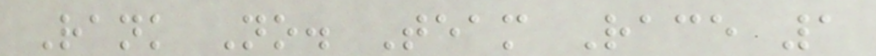Rank No. Team Race 1
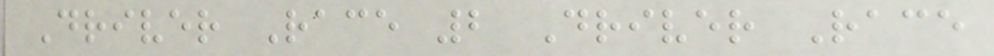Driver Race 2 Driver Race
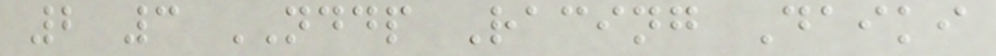2 3 NDDP Racing Daiki
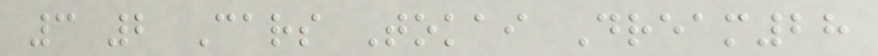3 2 Cars Tokai Dream28
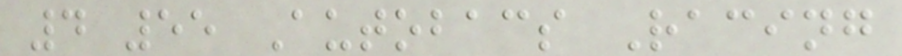4 55 Autobacs Racing
